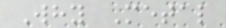Why Metal
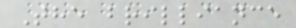The brilliance
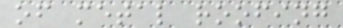of metal roofing
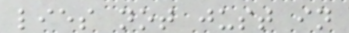lies not just in
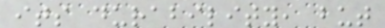its durability, but
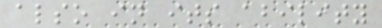also in its ability
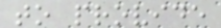to provide
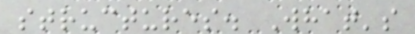structures. What's
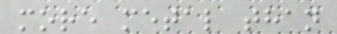more metal than
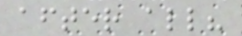after all?
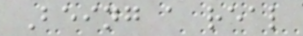Being a real
